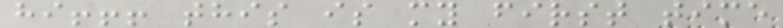hi!!! this is my first time
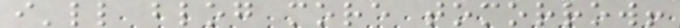i'll blog more tomorrow!
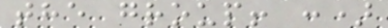the group! :)
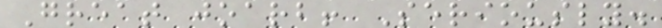Great joarb! Seriously.
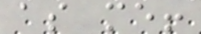as me!
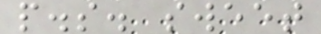p.s. sweet
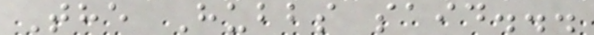The Hubbs said...
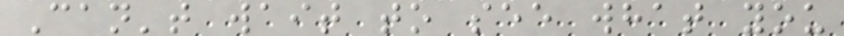Can't wait to see what you
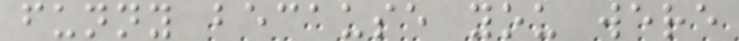funny because you were
